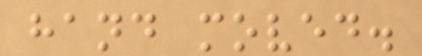hand moved.
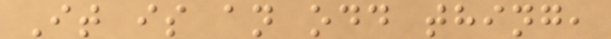It is an odd thing,
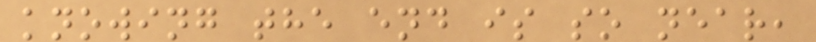knowing the end is so near,
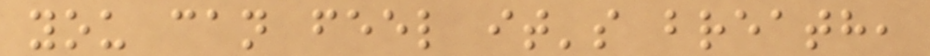you can feel it's breath,
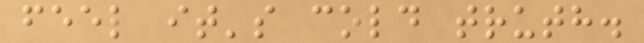feel it's cold truth.
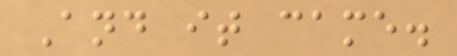And it came.
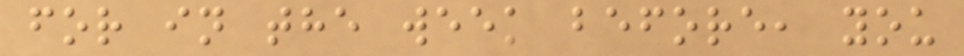for in the week before, you
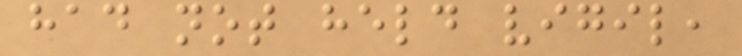had not held vigil,
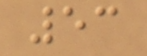53
